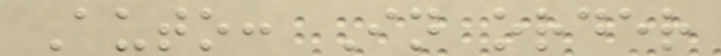Auto: In order
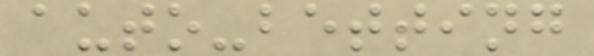auto-betting
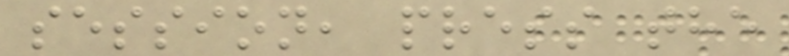session, press the
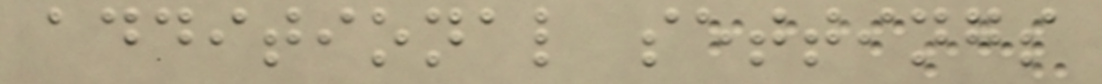additional settings
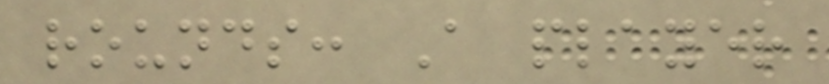rounds: A player
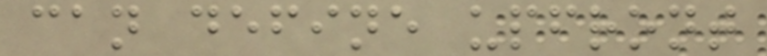can define upfront
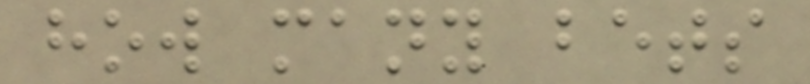how many bets
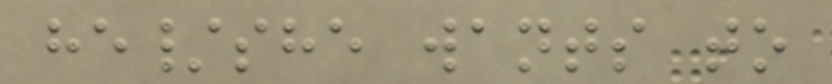he/she wants to
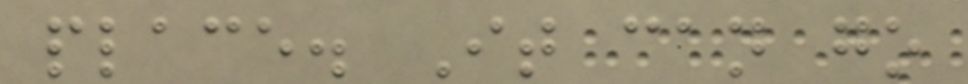place. It can go
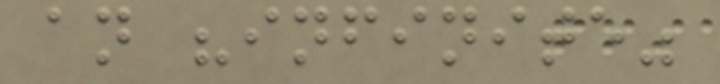an "infinite"
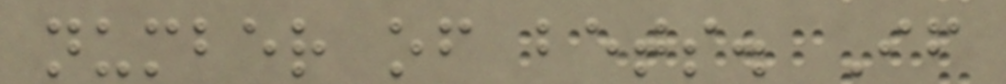number of bets. If
